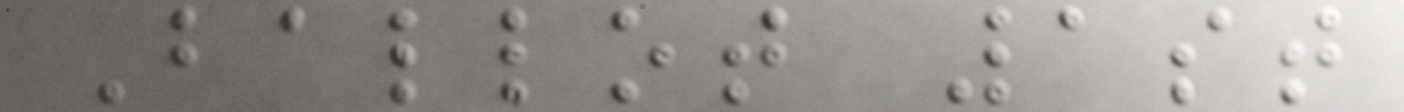Ballot 1st
